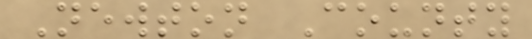Newton County
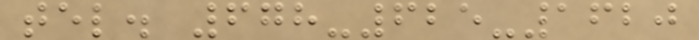tel. 678-625-1620
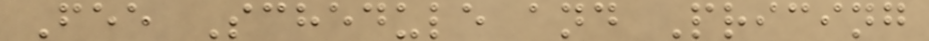Fee Schedule and Pricing
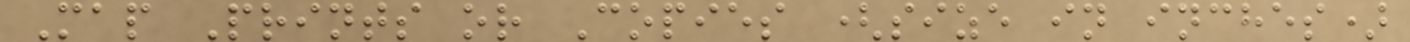Map Prints or Copies (size in inches)
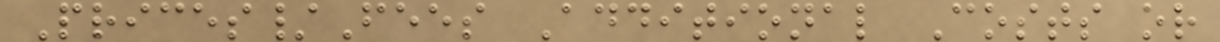Prices/Fees Additional Costs or
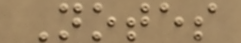Notes
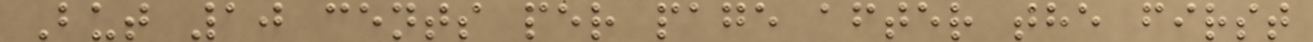But 10 cents per page after the first
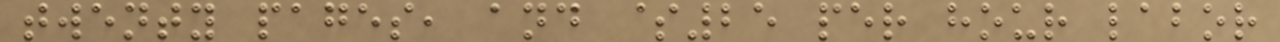twenty pages, and $25 per hour labor
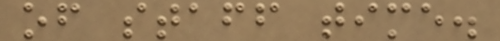of staff time.
